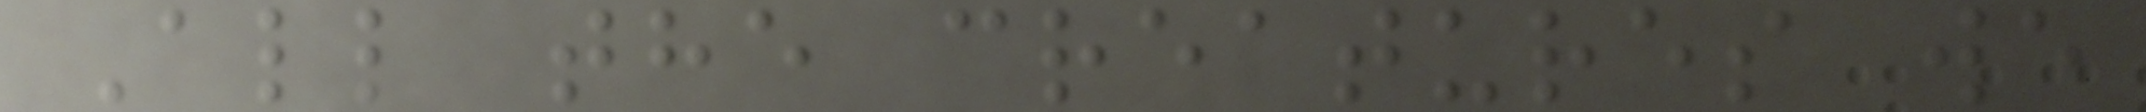All the creatures we
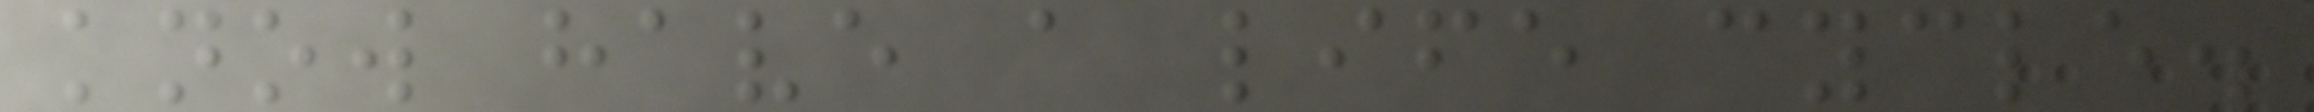know have a life cycle.
